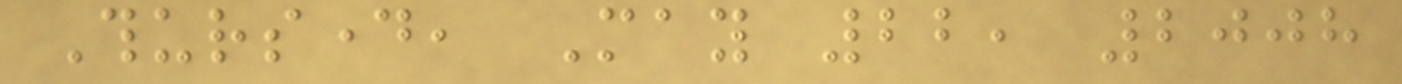Thursday, May 22, 2008
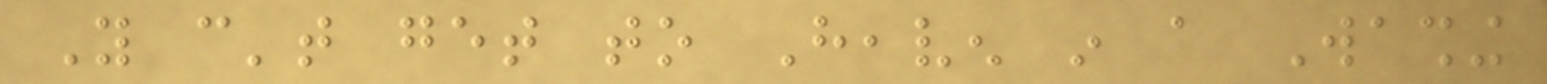You can't get to Heaven in a Washing
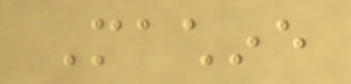Machine
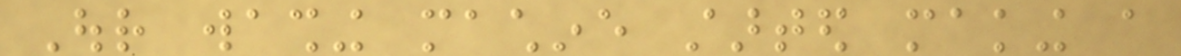Our washing machine started making a
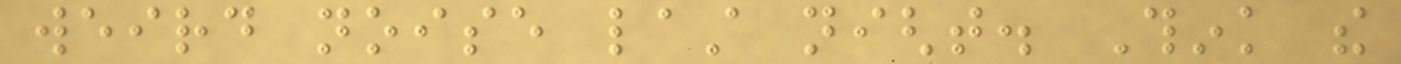weird noise last night. Think the
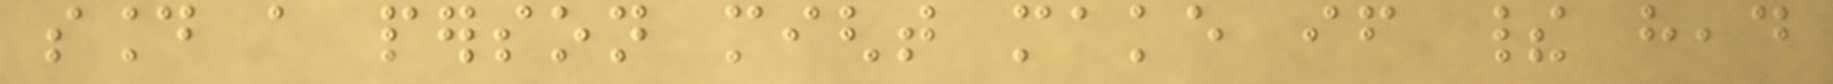sound a person might make if their head
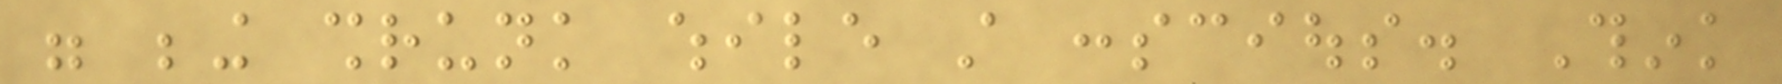were being shrunk while still conscious. Think
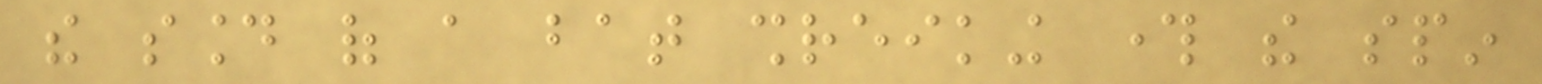the sound of a bat shreiking through the spin
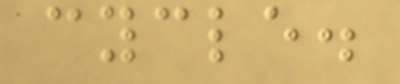cycle.
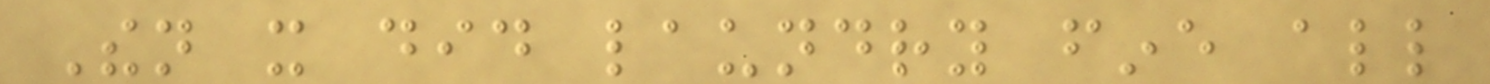Then it did laundry fine all
